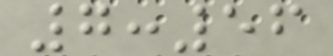7:56
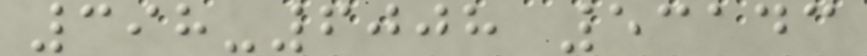398-6008 53143
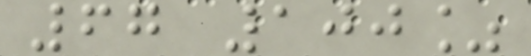67 100%
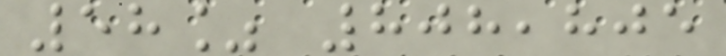58% 808,805
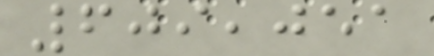609,051
